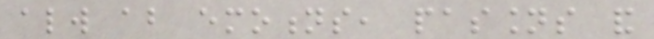always about emotions, passions and
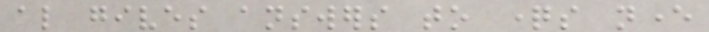also gives answers to questions never
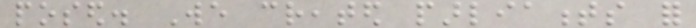posed. We created parliaments for
